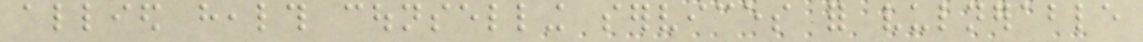allied health counselling services for vulnerable
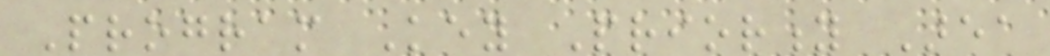Program Key Priority Area
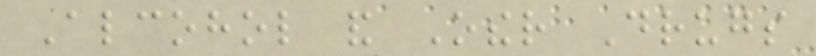Alcohol and Other Drugs
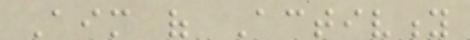Aim of Activity
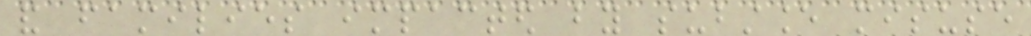and families impacted by substance misuse
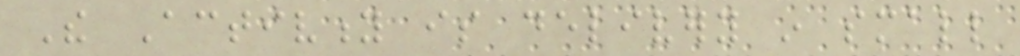The Activity is delivery in small
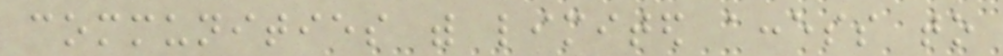communities with limited access to
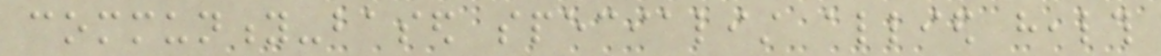community-based specialist allied health
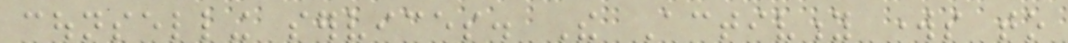counselling services. The Activity works to
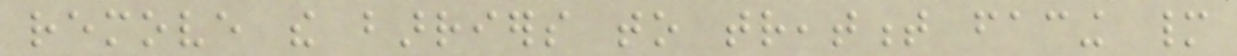remove the barriers to treatment facing many
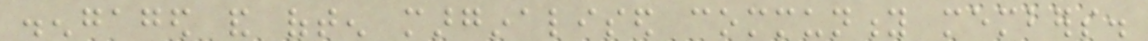disengaged and often marginalised community members.
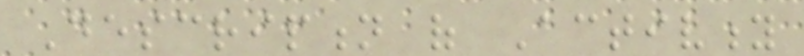Description of Activity
